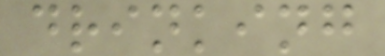drinking
